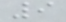9
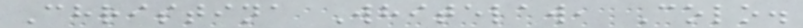Christina Whitelaw, Colo.
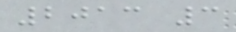2013 3
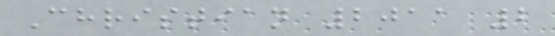Christian 2011 2
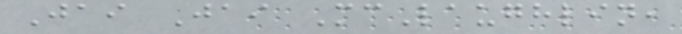Jai Jai McLaughlin,
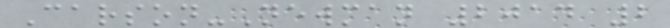Carson-Newman 2014 2
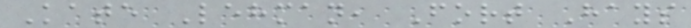Kate Lehman, Fort Hays
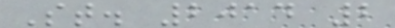St. 2014 2
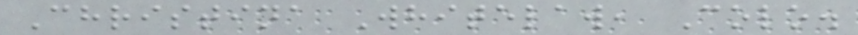Christina Whitelaw, Colo.
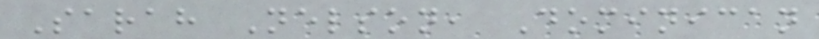Sarah Nelson, Dominican
